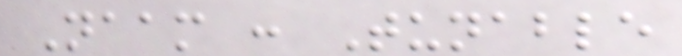Naam : Tunable
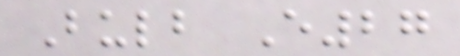Bulb E27
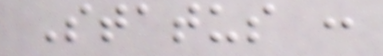Status :
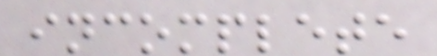incomplete
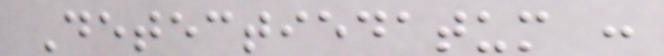Detectiedatum :
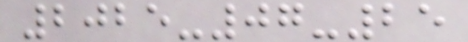2025-07-25
